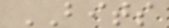BITS
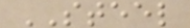STEEL
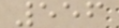556
